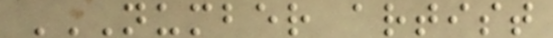NUMBER ARTIST
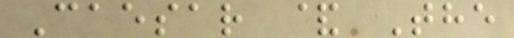Caesar & The
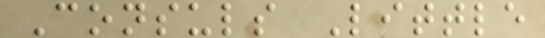Consuls Little
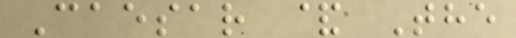Caesar & The
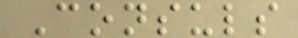Consuls
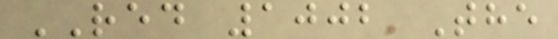RED 1002 The
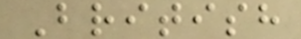British
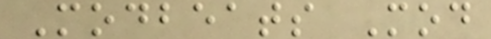Modbeats Mod
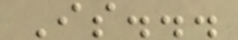Is...
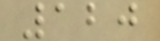120
